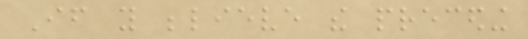If you believe the preceding
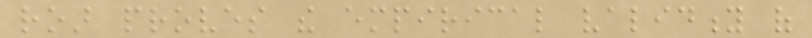roar proves the empirical validity of
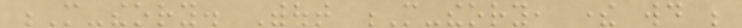M-theory. Without M-theory, there would be
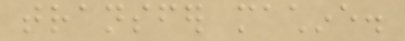transfer machine.
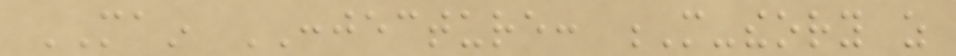MAIN CONJECTURE: M-theory as
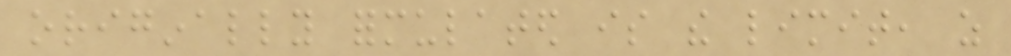originally formulated is the limit, as
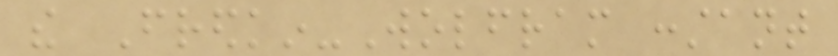the Fredkin-Wolfram constant
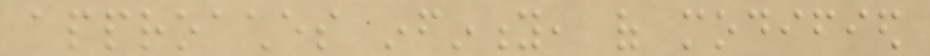approaches infinity, of modified
